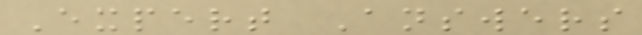Expert Answers
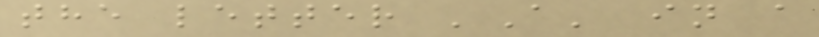the letter 'A' in a
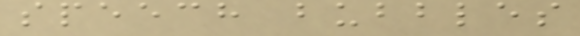speech bubbles
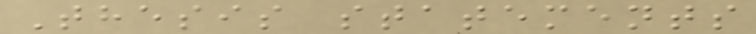Thesis statements
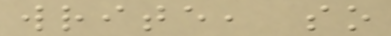write, so
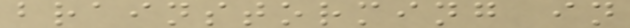brainstorming in
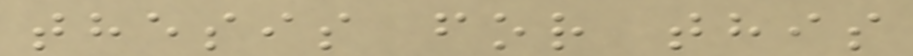thesis for this
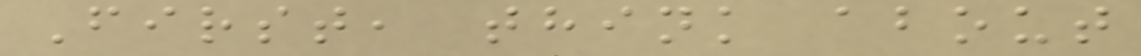First, think about
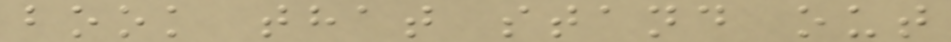book that stand out
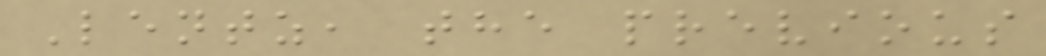Lentz, the previous
